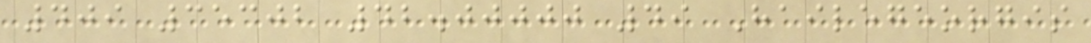409 35302 42.00000 49 Hailegeorgis
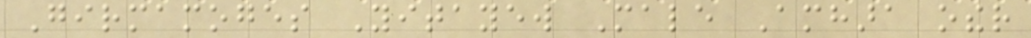Girmamoges Yitayew Male Amhara other
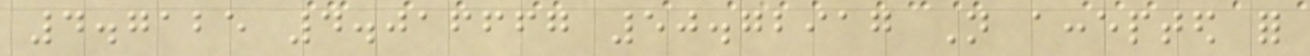4.7125 4.016667 50.72917 Not accepted for
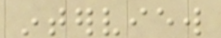interview
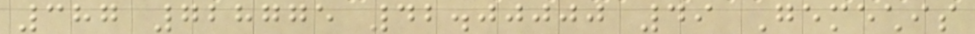387 728775 42.00000 49 Gemechis
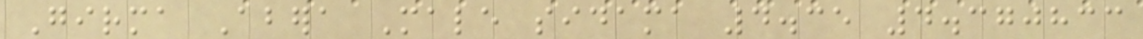Girma Abera Male sidama 4.35 4.370833
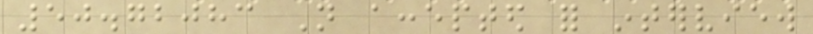50.72083 Not accepted for interview
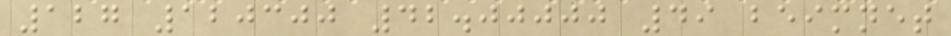127 120300 42.00000 49 beimnet
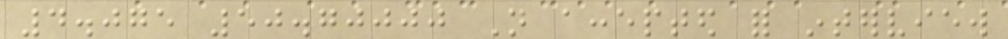4.075 50.70000 Not accepted for interview
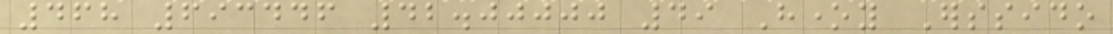468 693446 42.00000 49 Honey Erssido
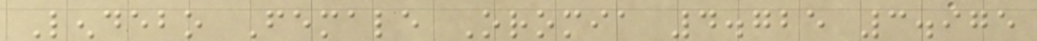Lendebo Female Oromia 4.725 3.975
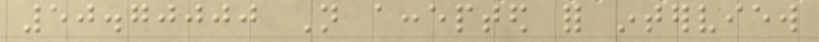50.70000 Not accepted for interview
